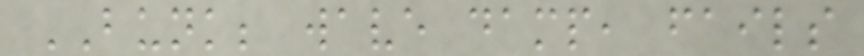BUNK; wave damp, fails
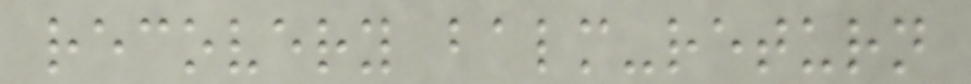recovery balm-return
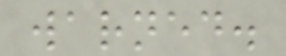warned.
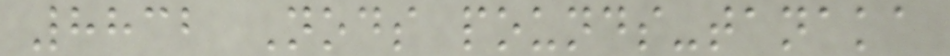8832 Nods pounds-tanaka
